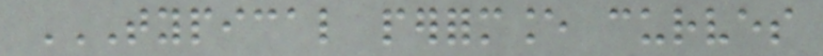TYPICAL PERFORMANCE CURVES
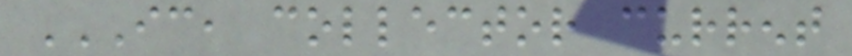IC, COLLECTOR CURRENT
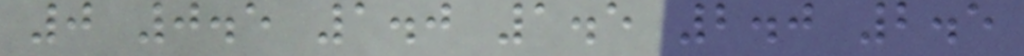0 0.5 1.0 1.5 2.0 2.5
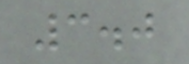3.0
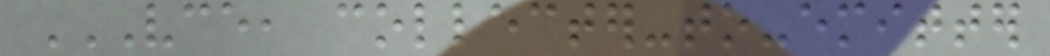VCE, COLLECTER-TO-EMITTER
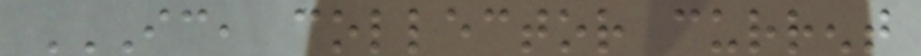IC, COLLECTOR CURRENT
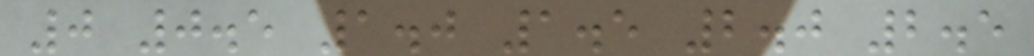0 0.5 1.0 1.5 2.0 2.5
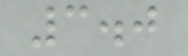3.0
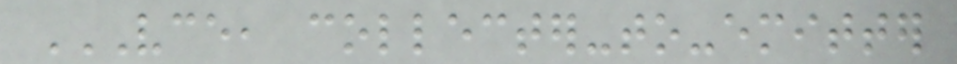VCE, COLLECTER-TO-EMITTER
